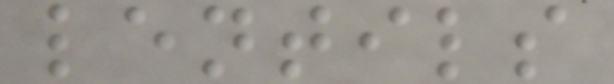lentils
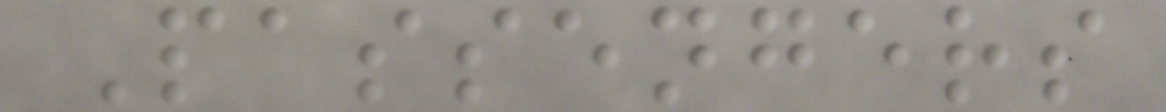Passengers
